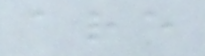are
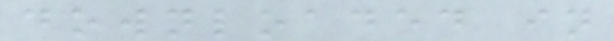downloaded in
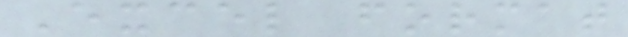Excel format
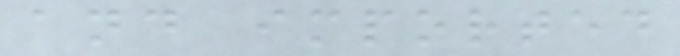and imported
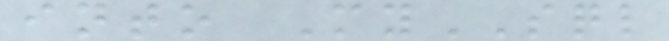into MySQL
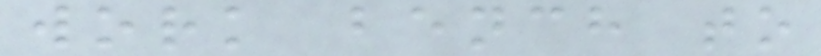work bench to
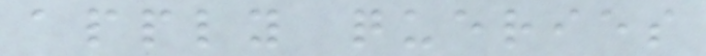apply queries
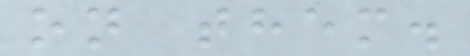on them.
